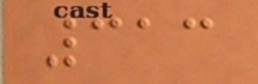313
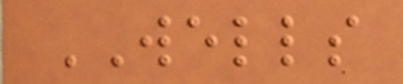WELLS
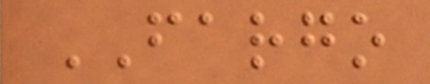FARGO
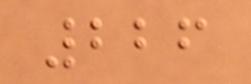226
